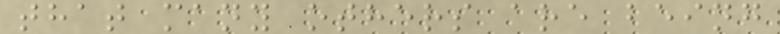that many others are being
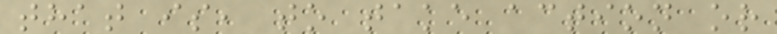that is, to take action or
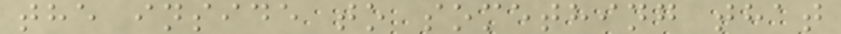the inside to something that
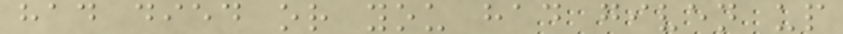had died or you had given up
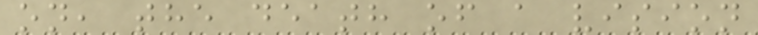on, the death of a vision
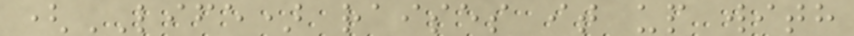(LIFE) raises it up with
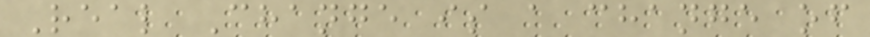Real Change is a change of
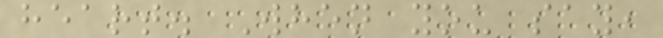heart. When you say,
